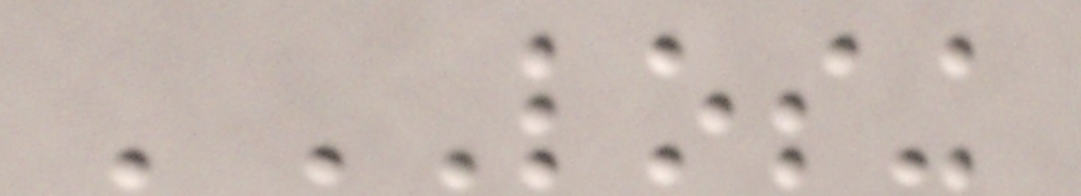'LOSING
